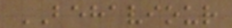BEHAVIOUR
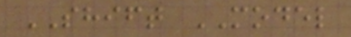SHIFT MODEL
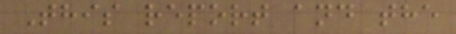This report and the
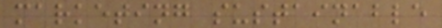marketing sustainable
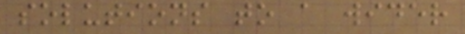solutions to a wider
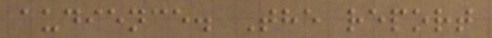audience. The report
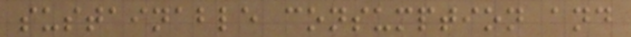sustainable consumption and
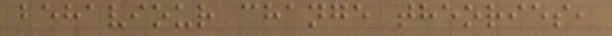behaviour change theories,
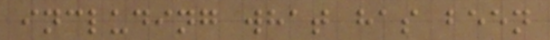including what has been
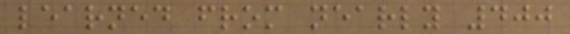learned from nearly 400
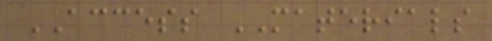ACCESS MATERIALS
